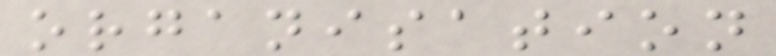organisation
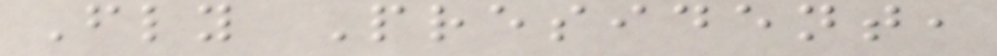Fly President,
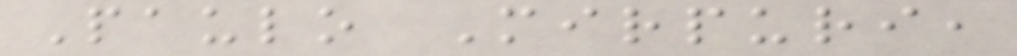Paulo Mirpuri,
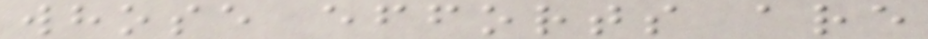whose efforts are
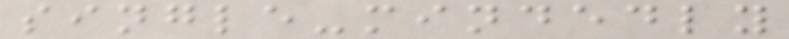single-mindedly
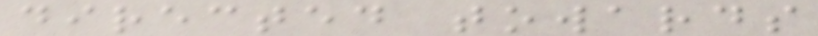directed towards
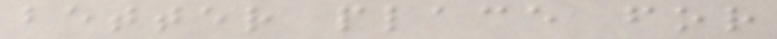better place for
